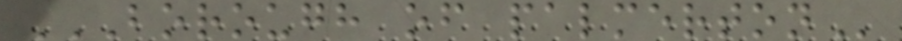BOROUGH OF PALMERTON
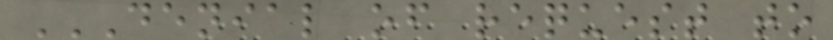DENIAL OF REQUEST TO
